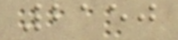2150
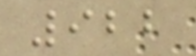922
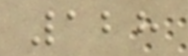128
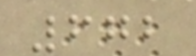672
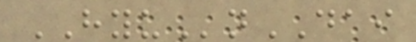HYUnDAI
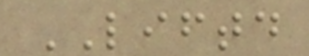LIFTD
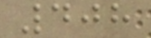408
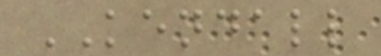KENDALL
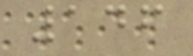146
